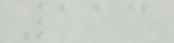113
